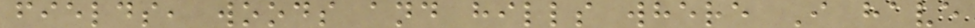fields, woods and hills where I have
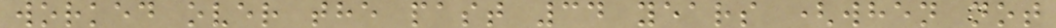worked over the past 34 years (when not
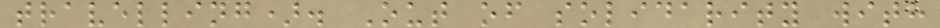travelling). Out of solidarity with
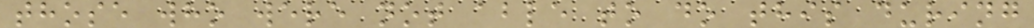those who were not able to do this during
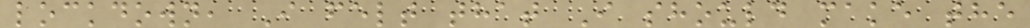lockdown, I felt that I should make the
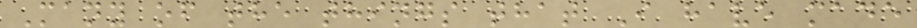Many of the things that I have made
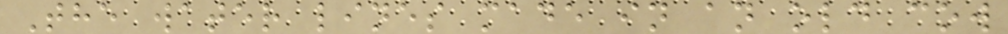The water lines made in an old cow
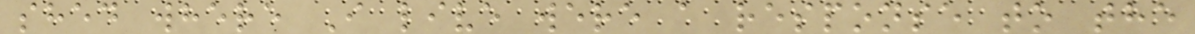shed where I live were a response to the
